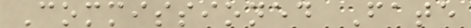Commissioned Fate
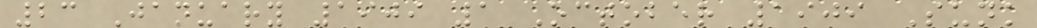23 January 1909 1 October 1909 Sunk
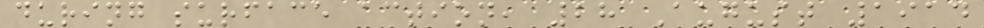during surface action, 28 August 1914
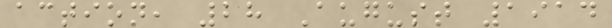action, 28 August 1914
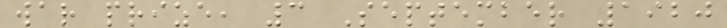war prize, 3 September 1920
